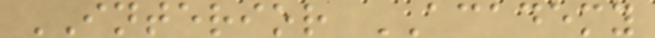INTERIOR ACADEMY
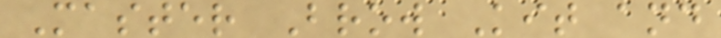Master Brow Kit and
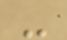-
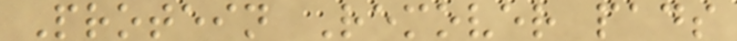Protein Remover pads
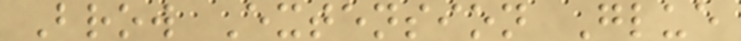Brow Extension Glue
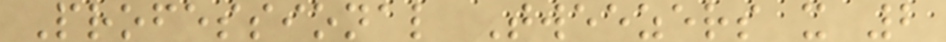Professional Tweezers x 2
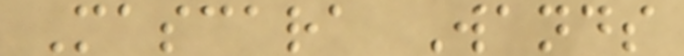Mascara Wands
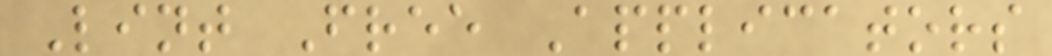Lint Free Applicators
